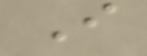I
